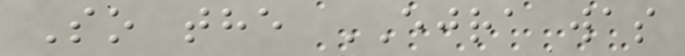So the EJRA was
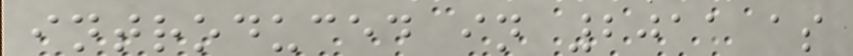introduced in 2011 as
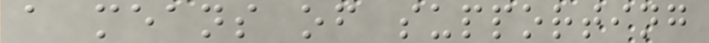a means of supporting
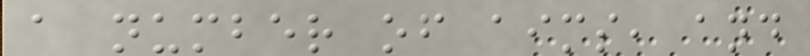a number of aims, and
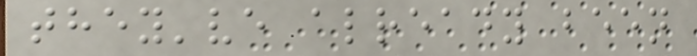they've already been
